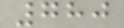780
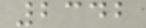2342
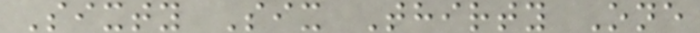Sixty Six Thirty One
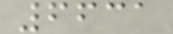6631
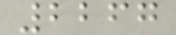2267
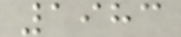1983
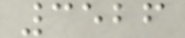3526
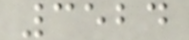3524
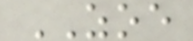ZOE
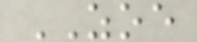ZOE
